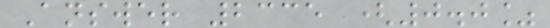Answer 2335 (0.0%
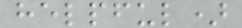helpful)
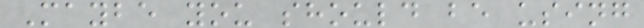Maybe you should be using
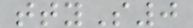ttyS0
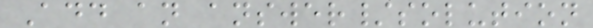Add an answer/solution
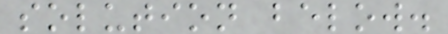solution below.
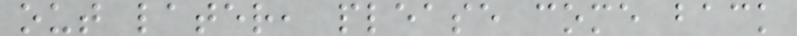out later, please come back
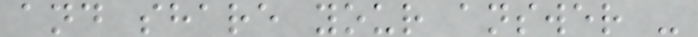and share your answer -
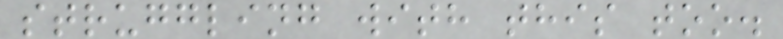struggling with this too.
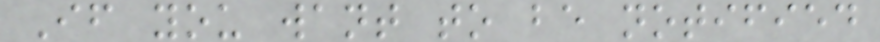If you want to be notified
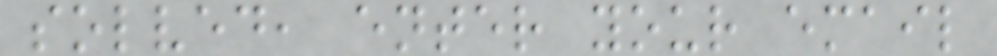solved, enter your email
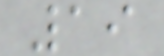19
